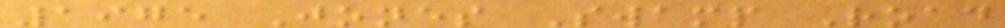1975 Jones Swamp Road
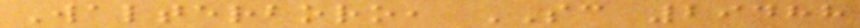Walterboro, SC 29488
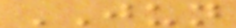JUN
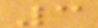3
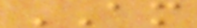AM
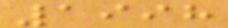1998
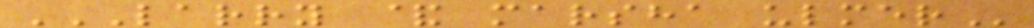LARRY & MARSHA ULMER
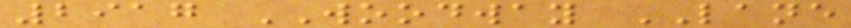2917 WOODWAY LANE
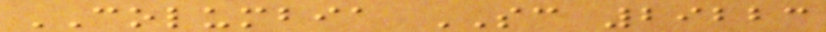COLUMBIA SC 29223
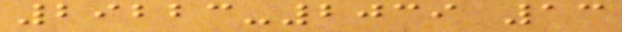29223-2039 13
